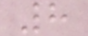8
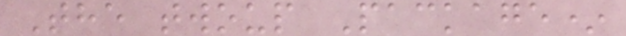The twoup Package*
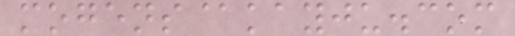mogens@kayju.com
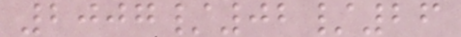2007/02/26
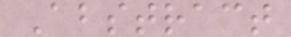Abstract
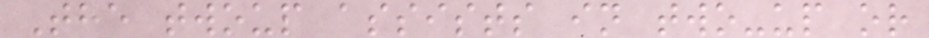The twoup assists in two-up or
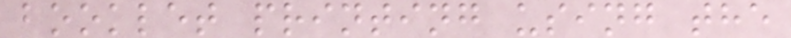booklet printing using the
